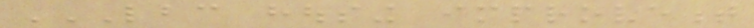LBC HOUSING IMPROVEMENT
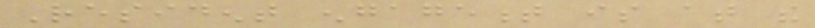Resident engagement is at the
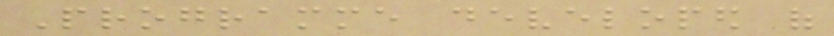Programme developed of
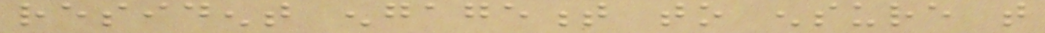resident engagement to ensure that
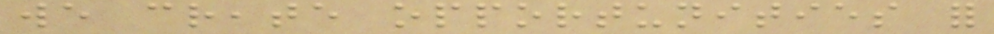we create opportunities for
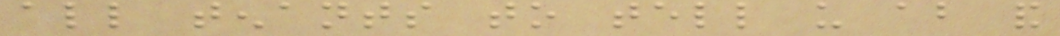all tenants to tell us about and
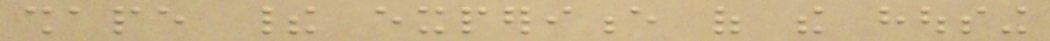shape their experience of the housing
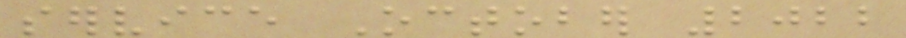service October 2022
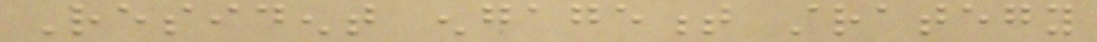Resident engagement strategy
